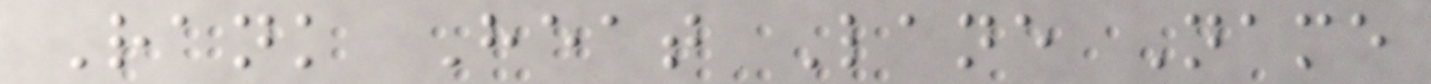Rank Heat Lane Name
